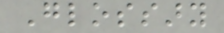Glossary
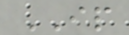IP
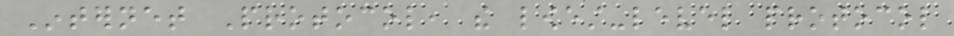Internet Protocol, the lowest-level protocol
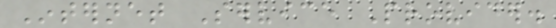Internet Service Provider.
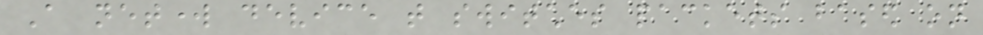A network device that switches packets based on
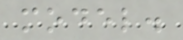model.
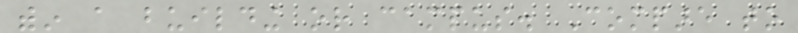within a building or campus. Compare to
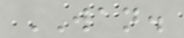WAN.
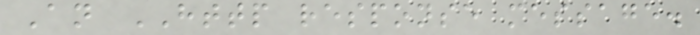An HTTP response message.
